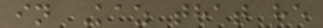in Kaz that he
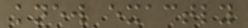knew exactly
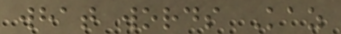what words Kaz
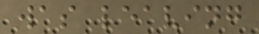was leaving
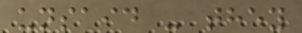unsaid - they
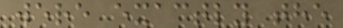were exactly the
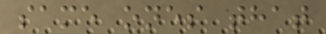same ones that
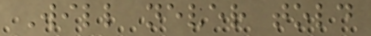Will never told
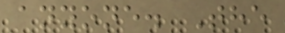anyone. The
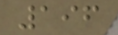196
